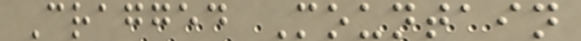Cragged Mountain
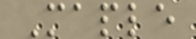Maple
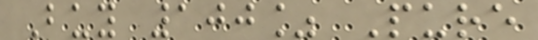Buy 100% Pure
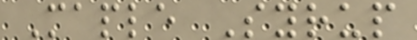Maple Syrup
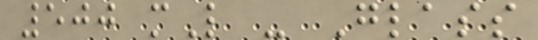500 mL - Glass
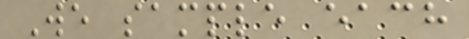We sample each
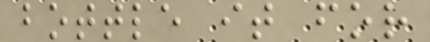bottle it for
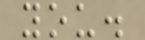you.
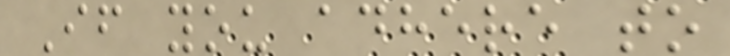If you adhere to
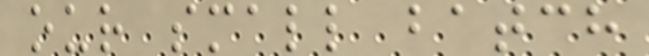our small batch
